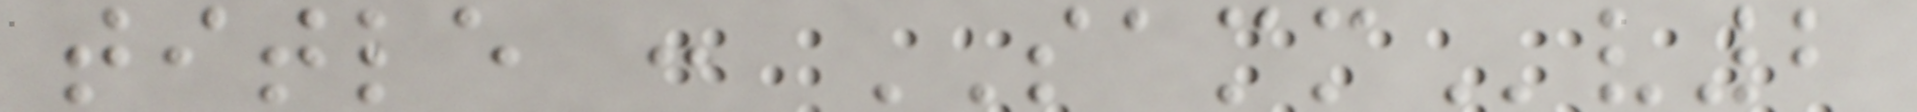title : SAMMv2
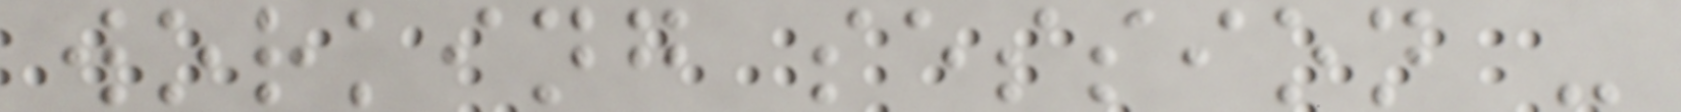working session -
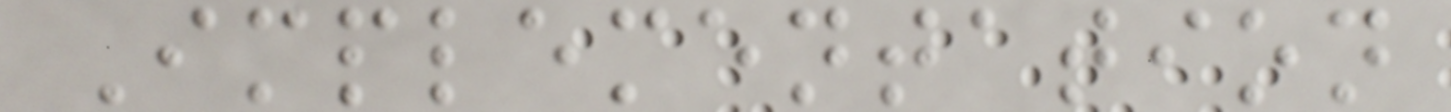Implementation
